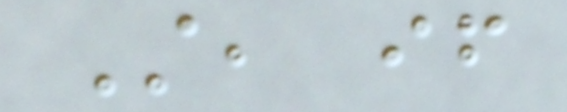Still, if
